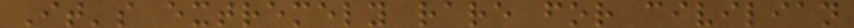It's extremely rare for civilian
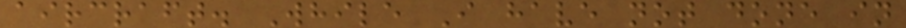aircraft. While I have not done in
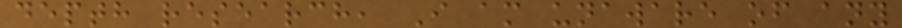depth research, I am unaware of any
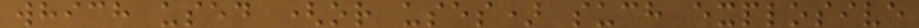which used (or uses) such explosive
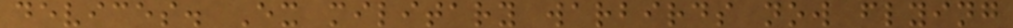devices. Ex military warbirds now flying
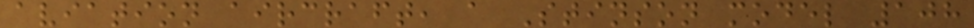aviation aircraft, a Stinson model 108
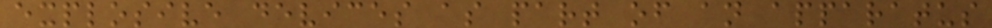explosive devices as part of an apparatus
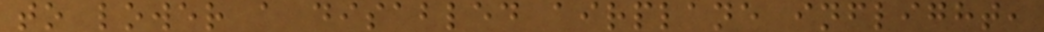to lower a disabled airplane inflight,
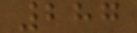287
